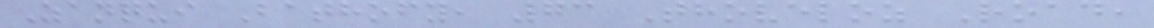Zanqui Bathofy, 73 Thoveloz Road,
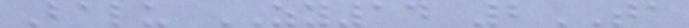Balu ZY14 2TA
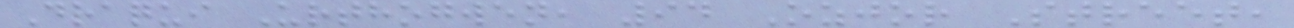Draqui Urthogwen, 94 Ozjor Street,
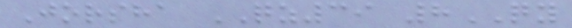Jorsha QZ39 8QY
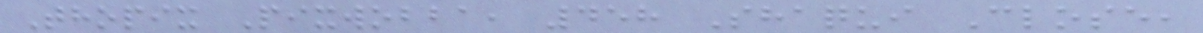Thopix Pixwobba, 458 Shaqui Close,
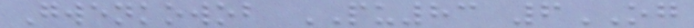Gwenkowob PU83 6OG
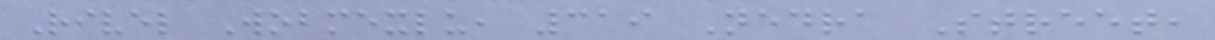Rivel Wobmexlu, 319 Nedra Street,
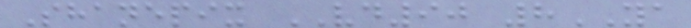Shanepix VD90 8YA
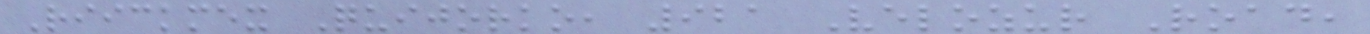Riickmex Quijorko, 921 Velozur Road,
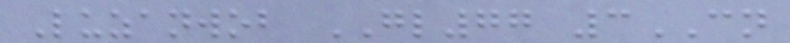Luzanwob GL77 3CN
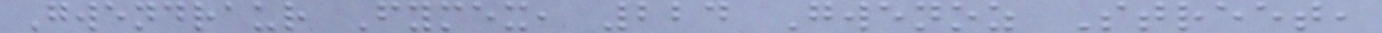Gwendraur Fymex, 224 Gwenoz Street,
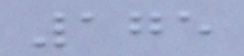175
